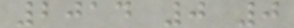2014 0 0
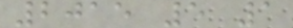2015 5 1
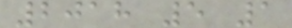2018 5 1
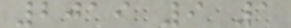2019 9 1
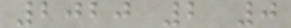2020 2 0
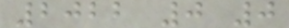2022 0 0
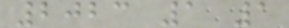2023 1 1
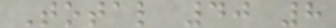Total 40 8
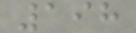198
